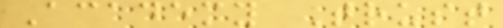Academy Trust
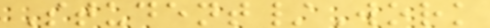Student/Work
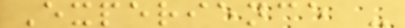Experience -
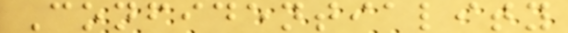Confidentiality
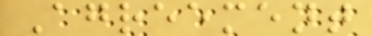Agreement
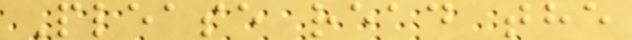Please read the
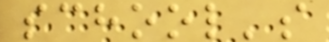school's
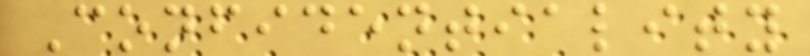Confidentiality
